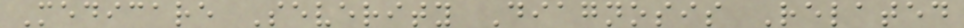Medicare Severity Diagnosis Related
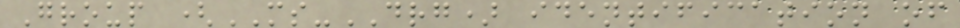Group (MS-DRG) identification of
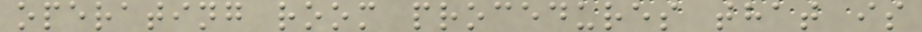operating room procedures that is
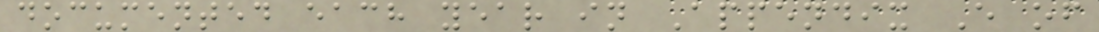documented each year in Appendix E of
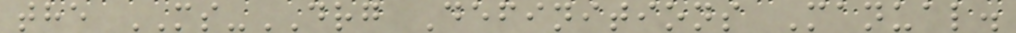the MS-DRG Definitions Manual.
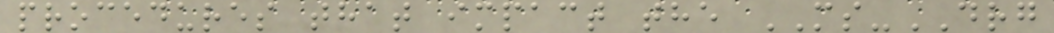procedures that impact the MS-DRG
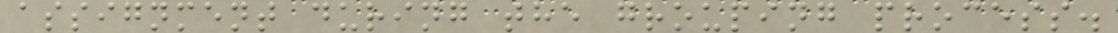assignment during the grouping process.
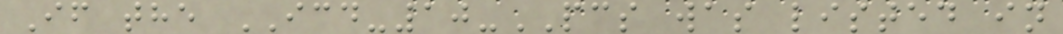If the ICD-10-PCS was listed in
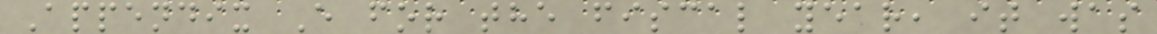Appendix E for the fiscal year, it was
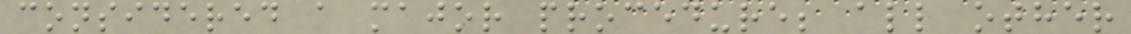considered a major procedure; all other
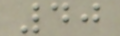40
